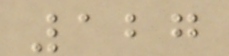127
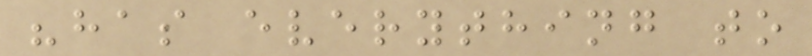"has everything to
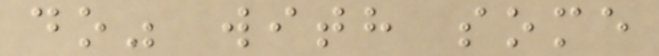do" with some
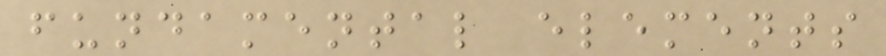fundamental elements
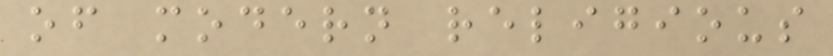of modern religious
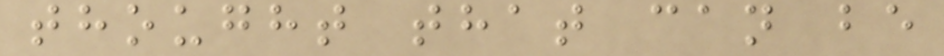thought that can be
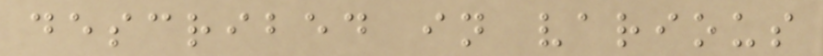described in various
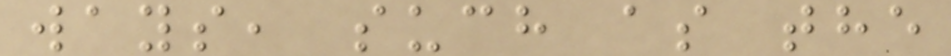ways, such as the
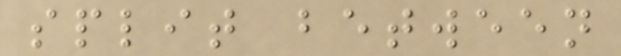split between
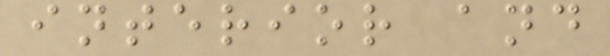interior and
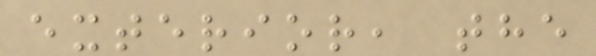exterior, the
